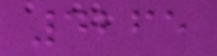4265
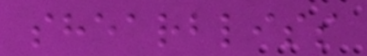shearbliss
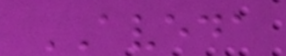AVEDA
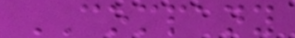COMPANY
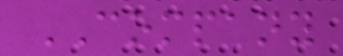COMPANY
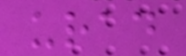urad
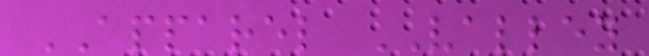APPAREL VALLEY
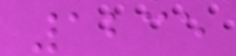1235
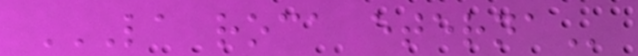LA ROCA ETERNA
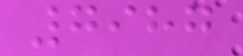7987
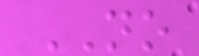NO
